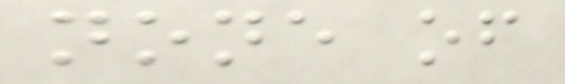none of
